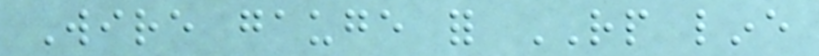Wire gauge for RP line
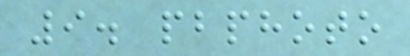9. pbphoto
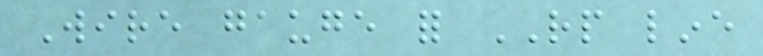Wire gauge for RP line
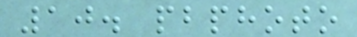10. pbphoto
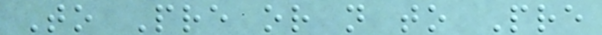To Pre or not to Pre
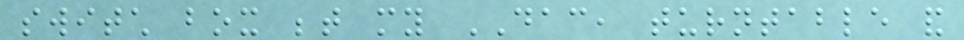switch box between my DAC, turntable and
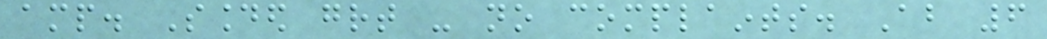amp. Sounded great - no complaints. About 6
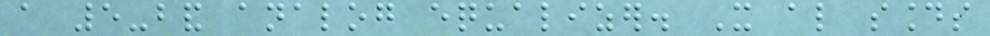a 5-band analog equalizer. It also sounds
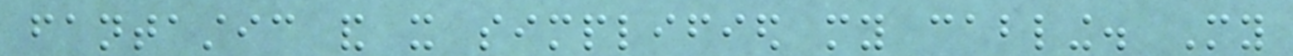fantastic and it simplified my cabling. My
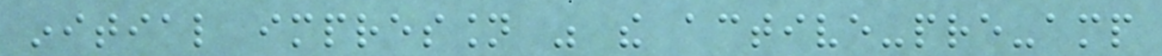initial impression was the active-pre-amp
